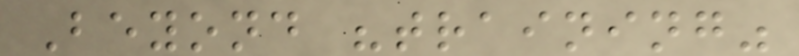Beyond "training"
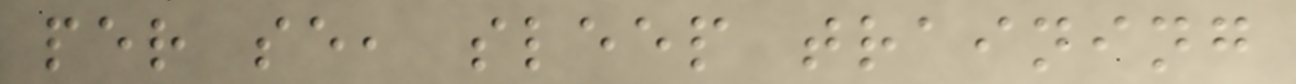per se, sleep training
